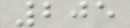205
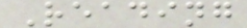Reading
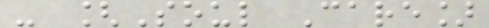- [Soul Care]
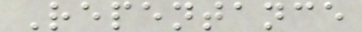Repentance
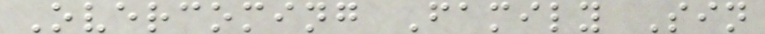Overcoming Family Sin
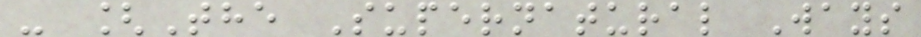- [The Supernatural Ways
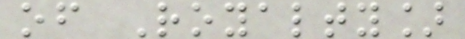of Royalty]
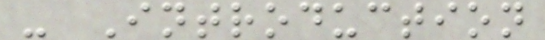- Introduction
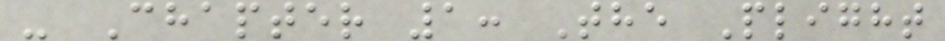- Chapter 1: The Plight
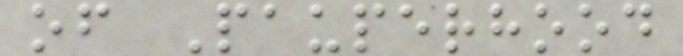of Pauperhood
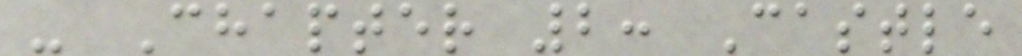- Chapter 2: Castle
